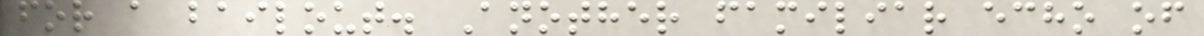for a bailout. Another familiar echo of
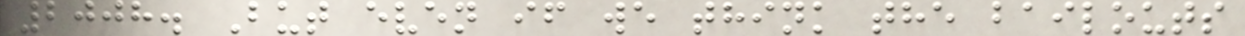2008. But even if we think the bailouts
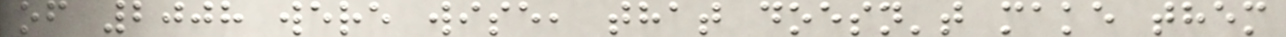of 2008 were wise, that doesn't make them
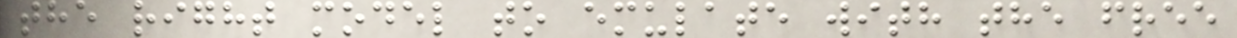the right model to emulate with the free
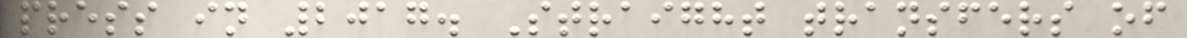press in 2017. Straight transfers of
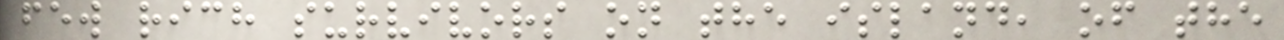few rich survivors on the island, of the
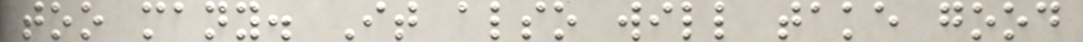too many. It also will take good
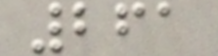261
